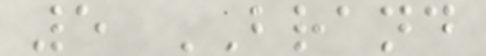5 BRAND
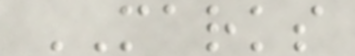MARKS
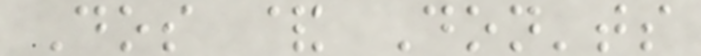Dos & Don'ts
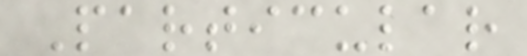Particular
